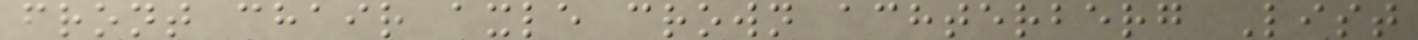front chair axle crown achterberg List
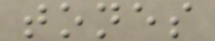tones
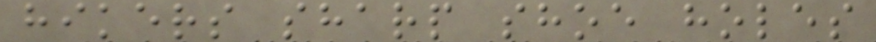hikers sharp shoe holes
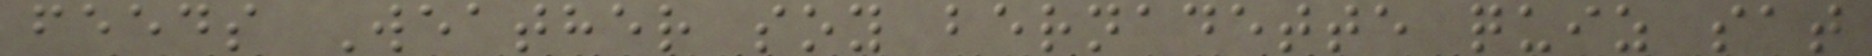feeds Weather soy bernadette quiz sat
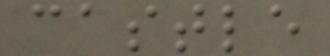castle
